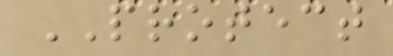PROTECT
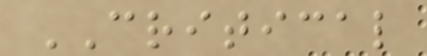CRITICAL
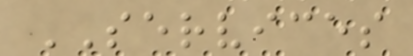SERVICES
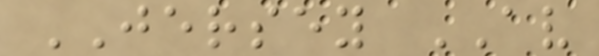JERSEY AV
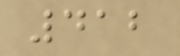412
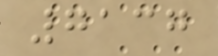7137
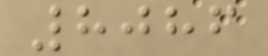8086
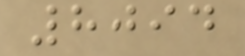8094
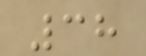38
